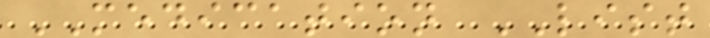MEDICATION LIST
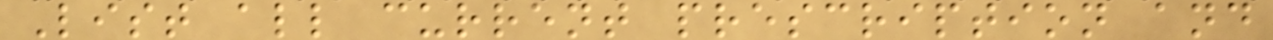List all current prescription and
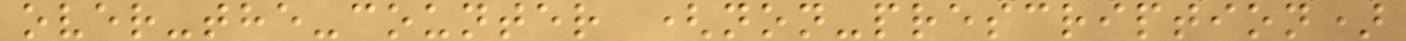over-the-counter (non-prescription)
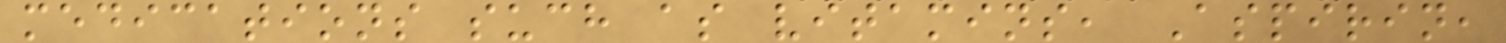medications such as vitamins, Aspirin,
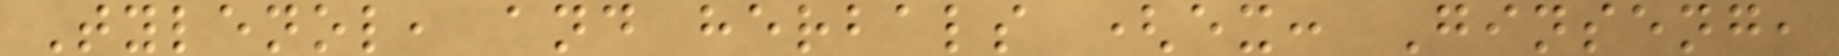Tylenol, and herbals (ex: Ginseng,
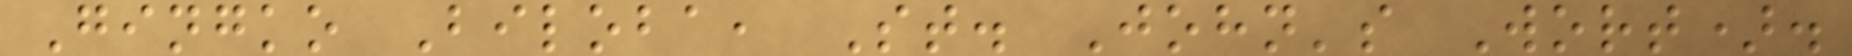Gingko Biloba, St. John's Wort).
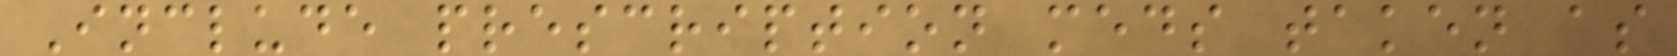Include prescription meds taken as
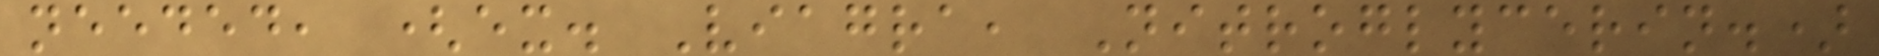needed, (ex. Viagra, Nitroglycerin.)
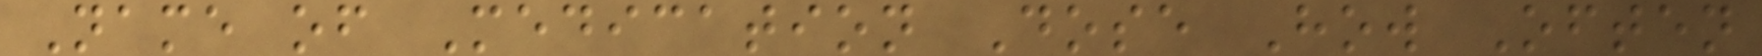Name of Medication Dose How Often
